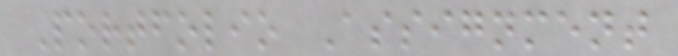Portfolio Assignment
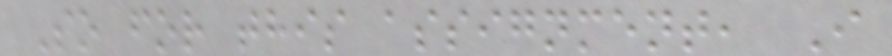So for this assignment, I
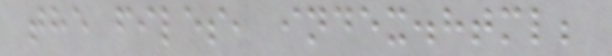the files, index.html;
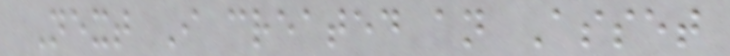Next I created an Asset
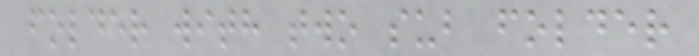folder with two sub folder
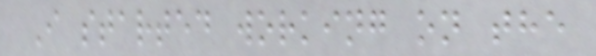I started working on the
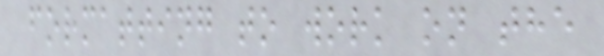formatting to work on the
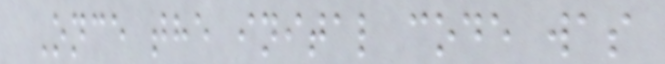Once the inital code was
